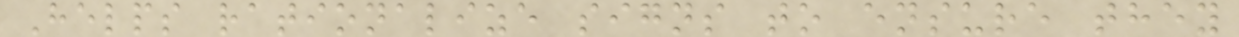Helps rationalize signs to ensure they
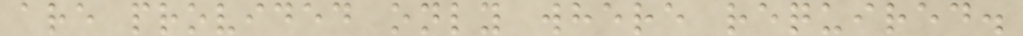are provided only where required.
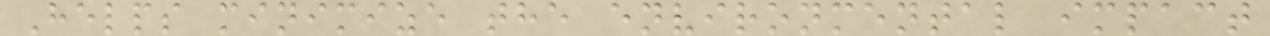Helps minimize the environmental impact
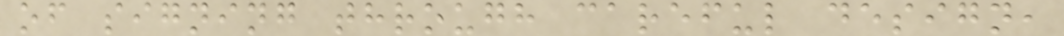of signing through careful design,
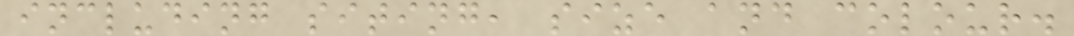including siting, size and colour.
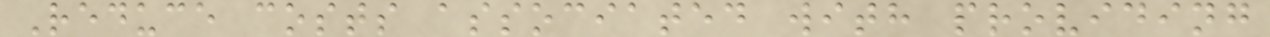Reduce costs associated with providing
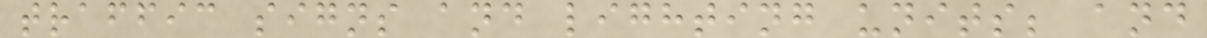traffic signs and lighting units; and
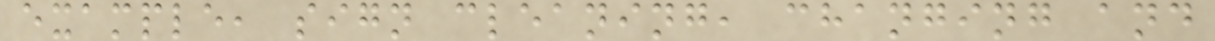example, sign cleaning, changing and
